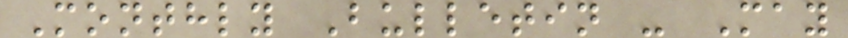Monthly Bulletin - May
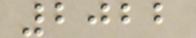2022
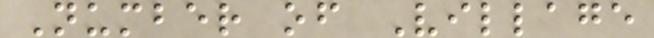Number of Village
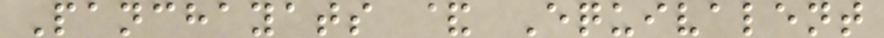Panchayats & Equivalent
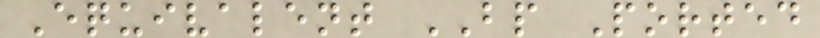Equivalent BP Ported
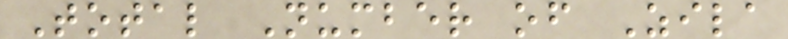Total Number of Zila
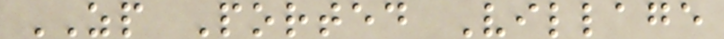ZP Ported Village
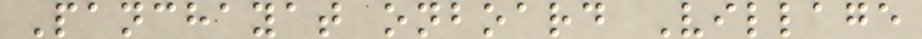Panchayat onboard Village
